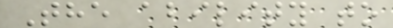The ability to
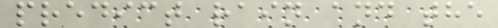predict rain and the
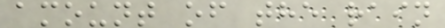amount of the rain
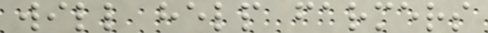will help farmers
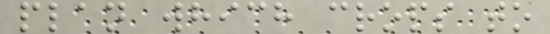plan which crops to
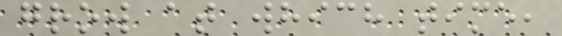grow at which time,
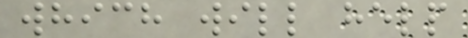which will help
